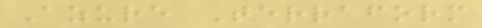Azure Terraform
